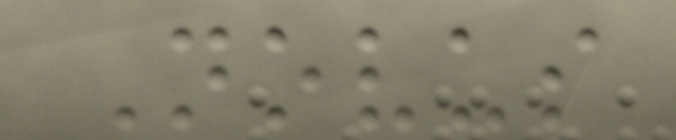Novus
